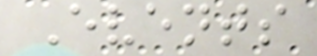Events
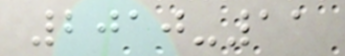2010-11
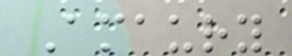Amaury
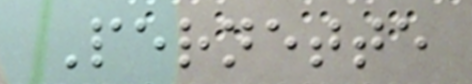Pernette
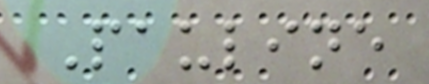Pauline
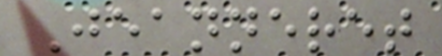Jeanneret
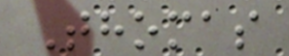Thomas
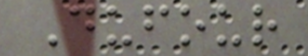Dufour
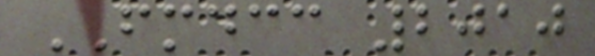FMDCC 2010
